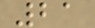21
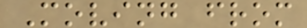Moving from
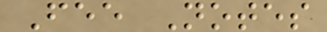Fee Notes
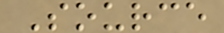Source
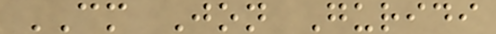CM Jon Guridi
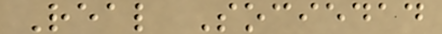Real Sociedad
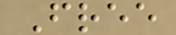Free
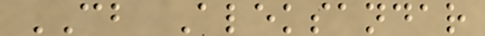CB Aleksandar
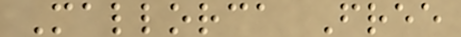Mallorca Free
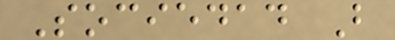Sociedad B
